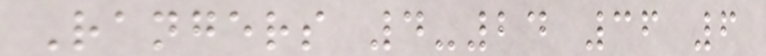Rangers 4-24 36 6
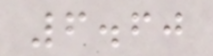6.60
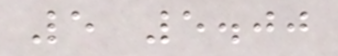5 5.00
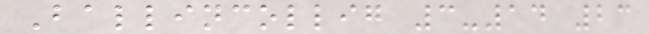Ballincollig 3-14 23
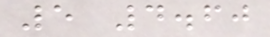5 4.60
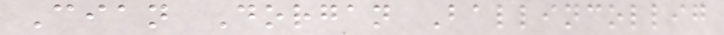Cian Dorgan Ballincollig
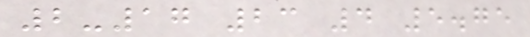2-17 23 4 5.75
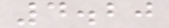4.20
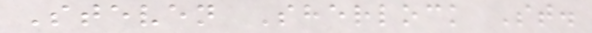Steven Sherlock St.
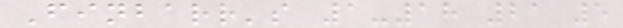Finbarr's 1-18 21 5
